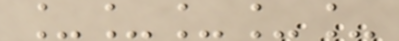_____
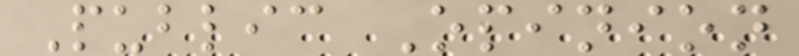Public Opinion
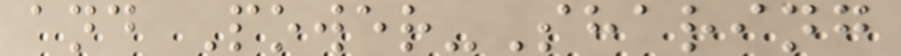and Power-Sharing
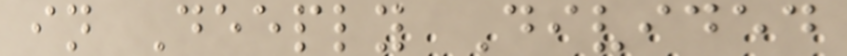in Deeply Divided
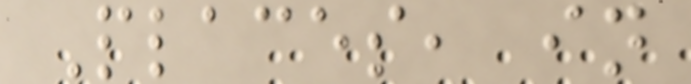Places, in
